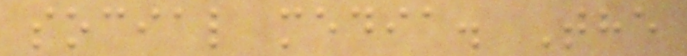social media. The
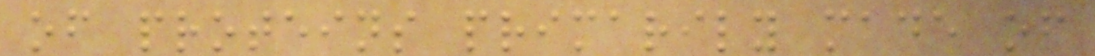of proteins primarily made of
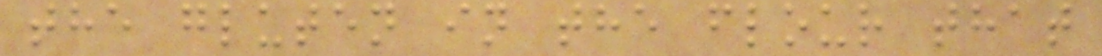the gluten in the flour that
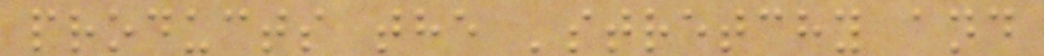products the 'stretchy and
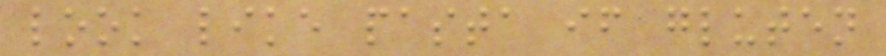look like pasta if gluten
